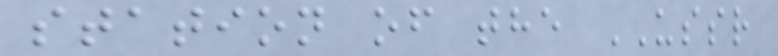station of the USSR
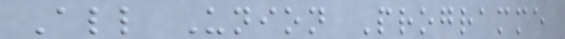All Union Programme
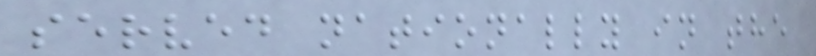served nationally in the
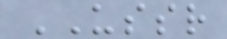USSR
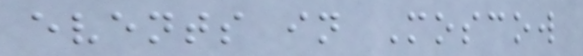events in Moscow
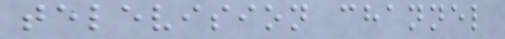television channel
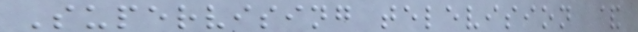Supervising television &
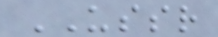USSR
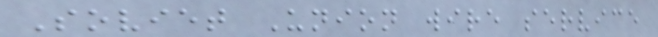Soviet Union wire service
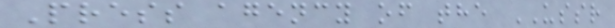Press agency of the USSR
